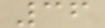36
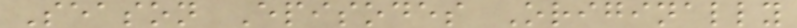Season Episodes Originally
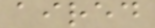aired
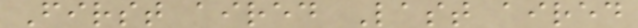First aired Last aired
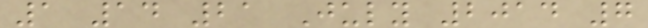1 14 21 July 2014 7
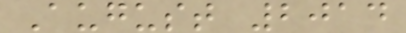August 2014
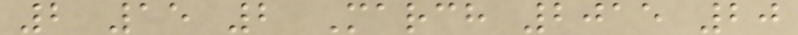2 15 2 March 2015 20
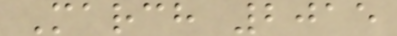March 2015
